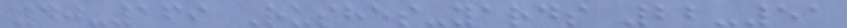40-169 Rushes-yards 22-51
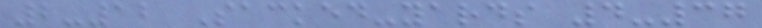2-12 Sacked-yards 4-37
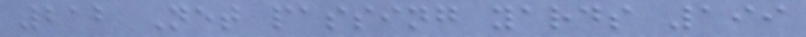212 Net passing yards 199
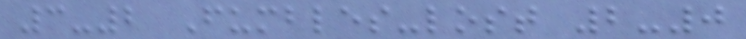3-2 Fumbles-lost 2-0
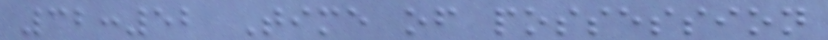32:52 Time of possession
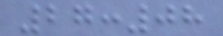27:08
